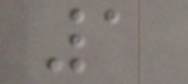1
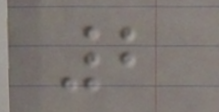2
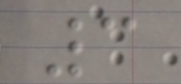3
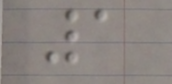1
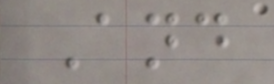And
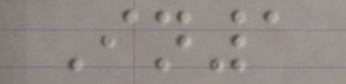In1
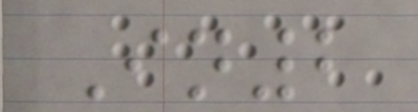In2
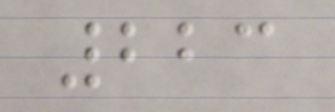223
